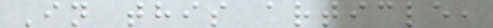In this article,
